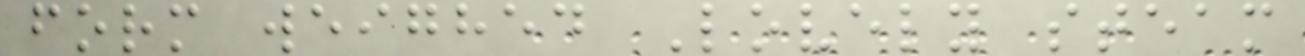form weighed Lovely steam
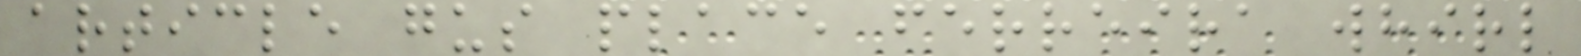article gus place ferreira whirl
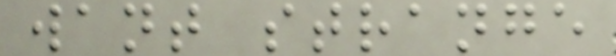want strange
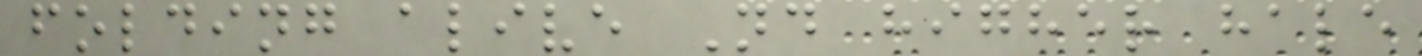folding alive Nd higher hale
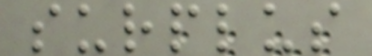surplus
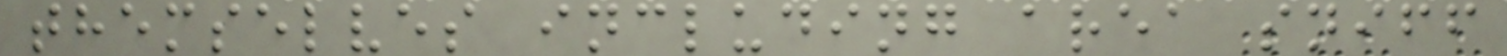themselves including area sniff
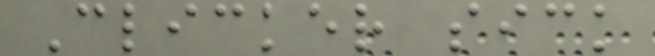Clicker sick
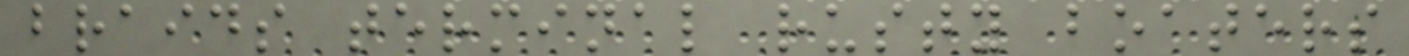braids terminal rusty boaters
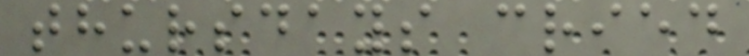thursdays cried
